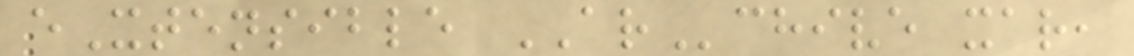eXtensible ARchive xar,
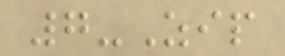7-Zip
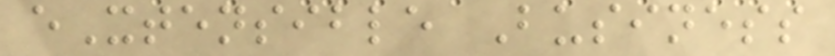eXtensible Business
